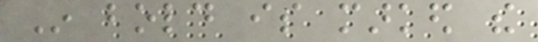In bold is marked the
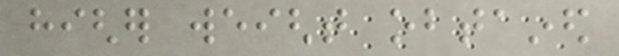higher weight obtained
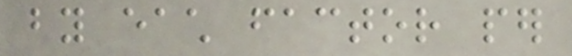by each factor per
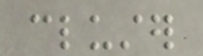cluster
